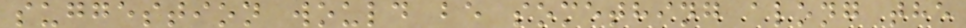suggestion would be something along the
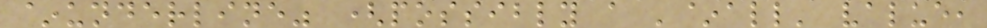~underline" (possibly a '~all' value,
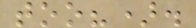too?).
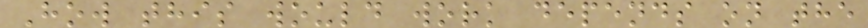How this would work depends on the
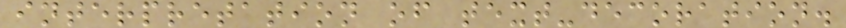interpretation of text-decoration.
